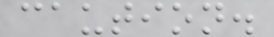caution.
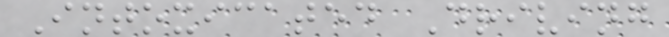Intoxicated Driving
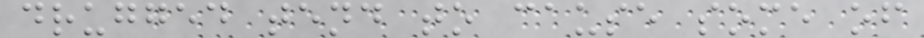drugged tend to cause some of
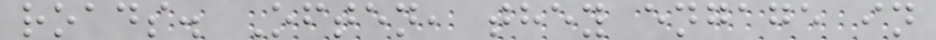roads. Often, they engage in
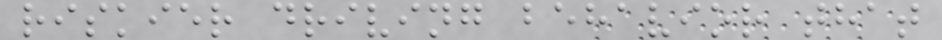riskier driving behavior that
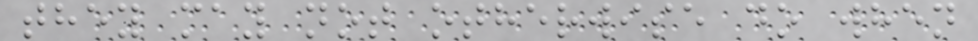they may not otherwise do when
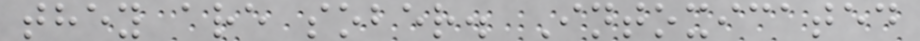they are sober. Intoxicated
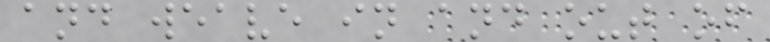and weave in and out of
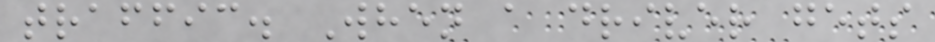traffic. When a driver gets
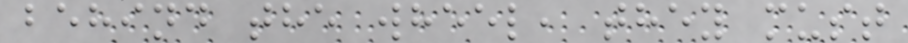behind the wheel, they must
